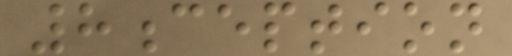8ception
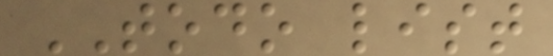TODO list
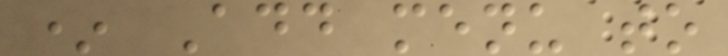* Add menu to
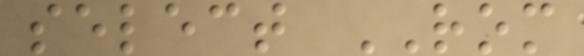select ROM
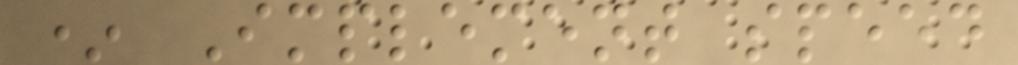* Implement speed
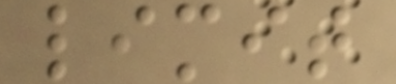limit
